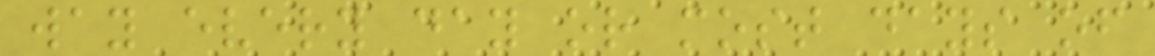way every day or most days of
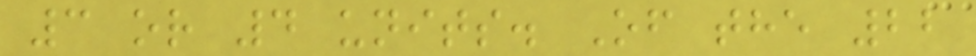3 or 4 units. Of the 22
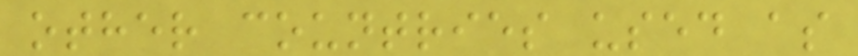other countries used as
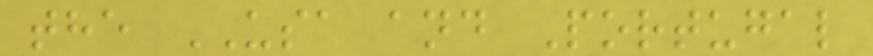the USA and Portugal
